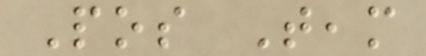Pos Team
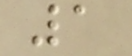1
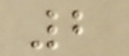2
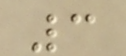3
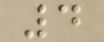4
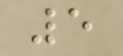5
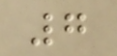7
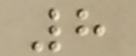8
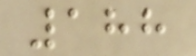188
